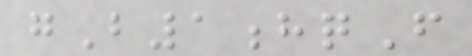gB1hqF
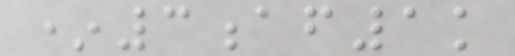*3af1k
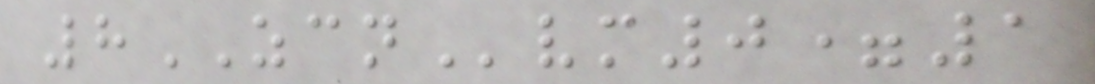8ZCNvm0=1
